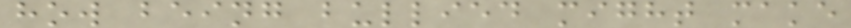how being bullied might make
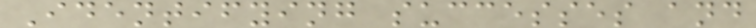Identifying successes and
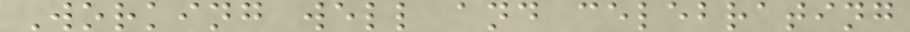Working well and celebrating
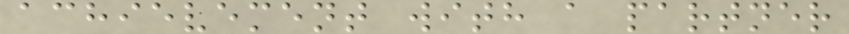achievement with a partner
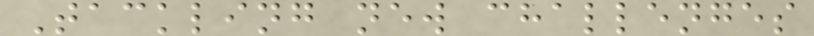Tackling new challenges
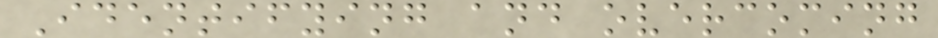Identifying and overcoming
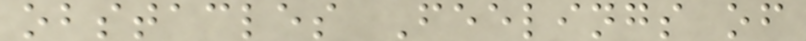obstacles Feelings of
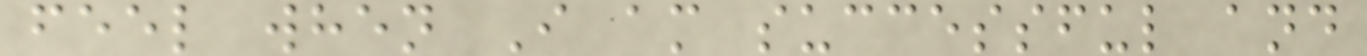feel when I am successful and
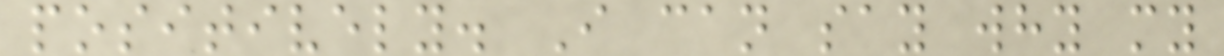positively. I can say why my
